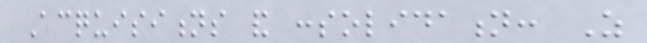Acquisitions and consolidation: As
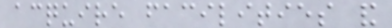acquire facilities and
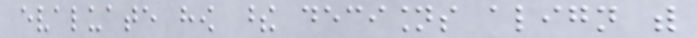evaluate how these decisions align with
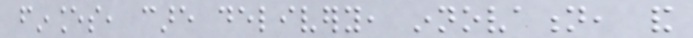finances, care delivery, innovation, and
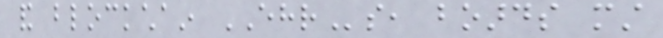and blockchain EHRs, boards must
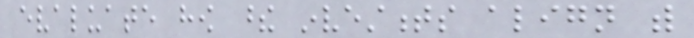evaluate how these investments align with
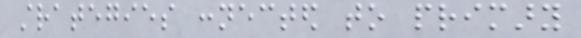strategies connected to primary
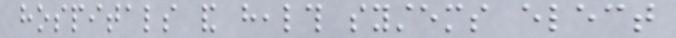hospitals and health systems elect
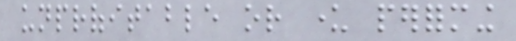unprofitable or under performing
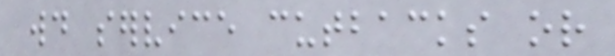would service cutbacks or
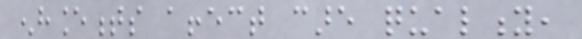enhancements affect care quality,
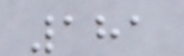181
